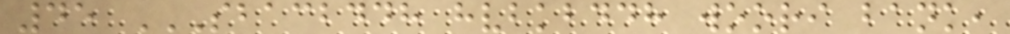45 SBACBDDH HVBKBDDH WOORI BANK,
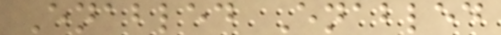Enabled Enabled
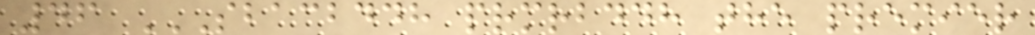46 SBACBDDH PRMRBDDH THE PREMIER
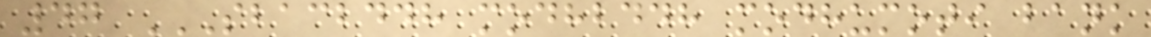47 SBACBDDH MODHBDDH MODHUMOTI BANK
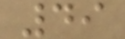49
